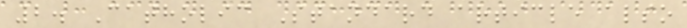2. Catholic Standard article also
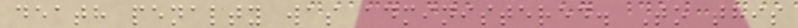death penalty was administered. To this
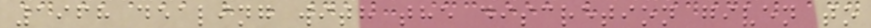1968 dealing with the discretion given to
